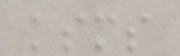ksms
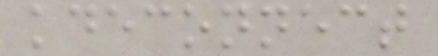kdeconnect
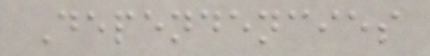Dependencies
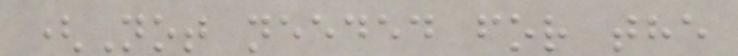(Not needed for the
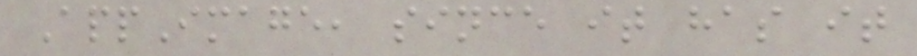AppImage, since it has it
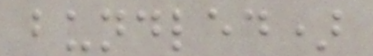bundled)
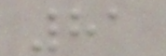81
